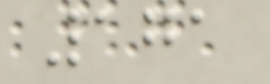171
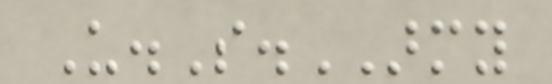U.S.ARMY
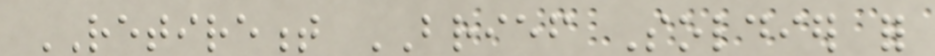RETIREMENT BRIEF Soldier for
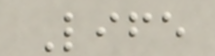Life
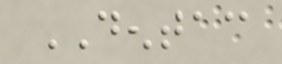DENTAC
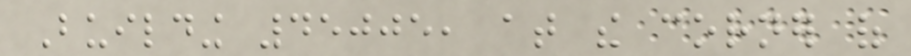Building 45005, at the corner of
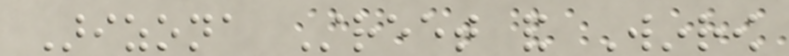Arizona Street and Winrow
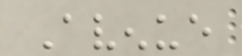Avenue
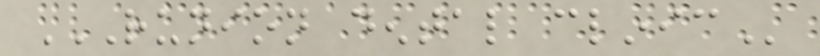RUNION DENTAL CLINIC
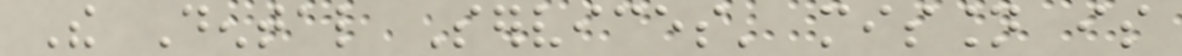The Dental Services' mission is
